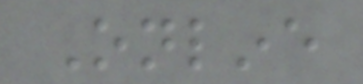Online
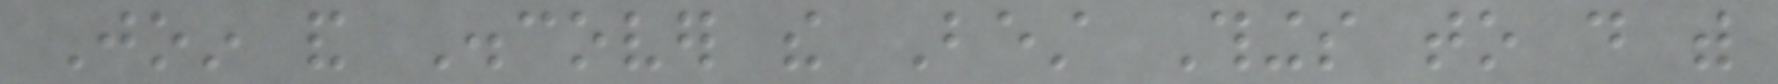Join and Discover the Best Things to do with
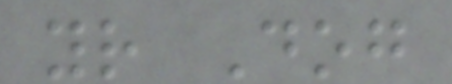your Dog
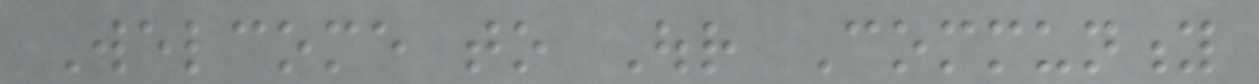Welcome to Our Community
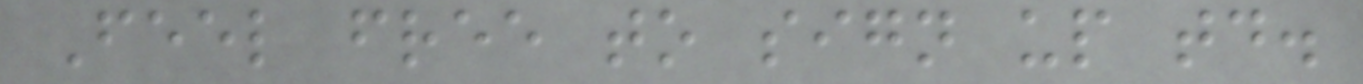Feel free to sign up today.
